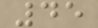45
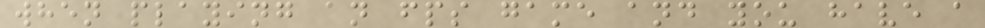when playing an fps game and you have a
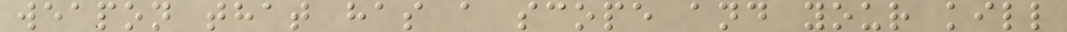weapon that has a scope and your kill
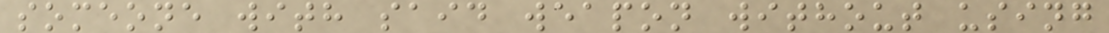someone with said weapon without using
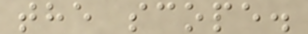the scope.
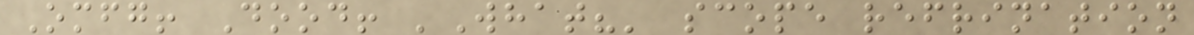Omfg! Dood! 'What?' scope refrination
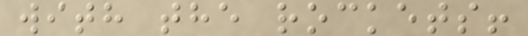with the rockets!
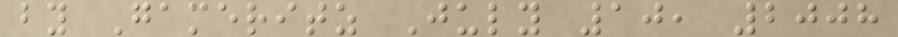by Gameritz July 10, 2008
